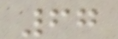67
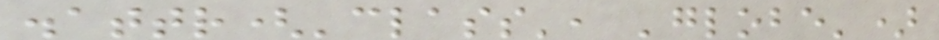.attr('class', 'globe')
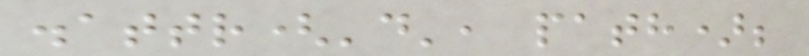.attr('d', path);
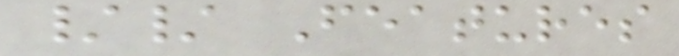// Features
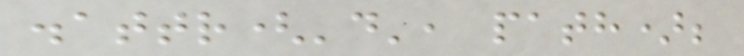.attr('d', path);
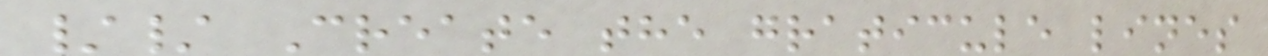// Create the graticule lines
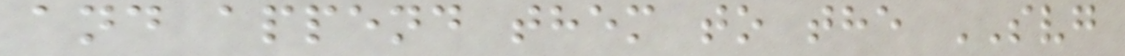and append them to the SVG
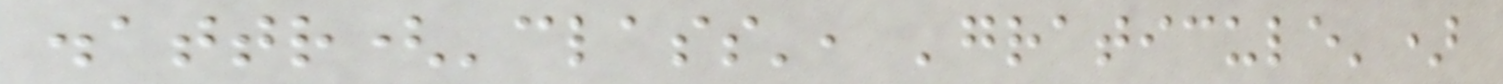.attr('class', 'graticule')
